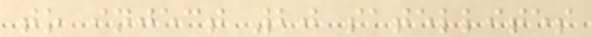to inject 20 satellites
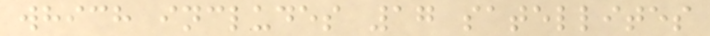which includes 17 satellites
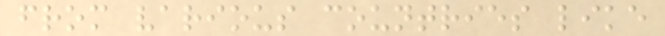from various countries like
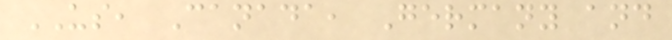US, Canada, Germany and
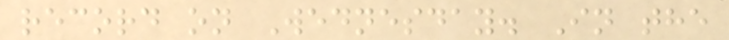record on Wednesday. In the
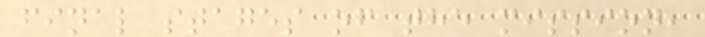final stages of the mission,
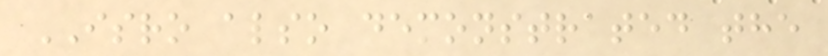ISRO also demonstrated the
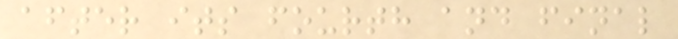after its fourth and final
